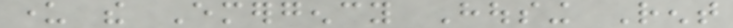under the Emergency Housing Rent
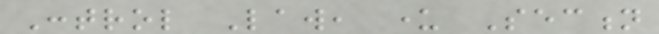Control Law, under Section
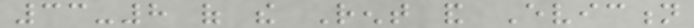33-8 of the Rent and Eviction
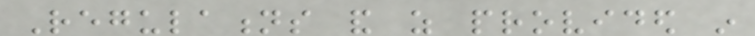Regulations and as provided in
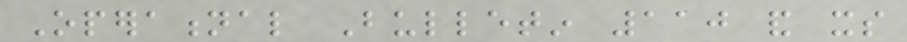Operational Bulletin 110 and its
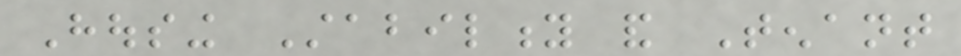Housing Stability and Tenant
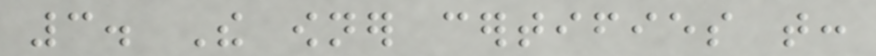3. The owner certifies that:
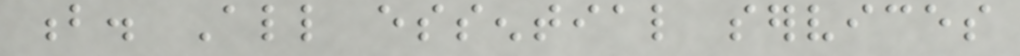b. All essential services
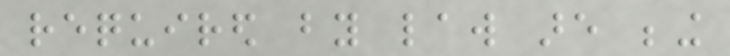required by law are being
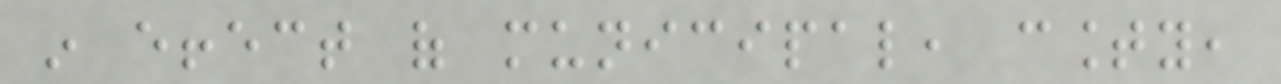in effect of municipal, county,
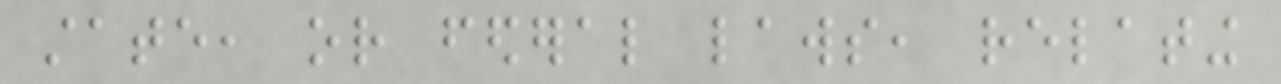state, or federal laws, relating
